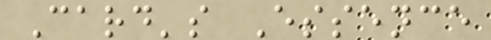Card's Essence
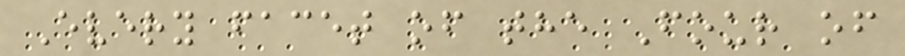Every facet of the Four of
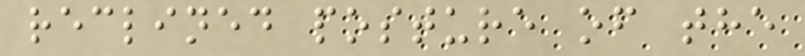reclined posture of the
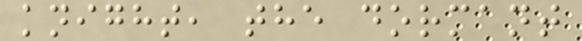knight, the dormant
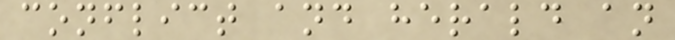conflict and herald an
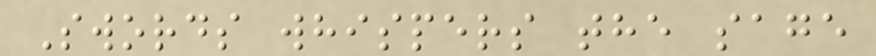Swords whispers the sage
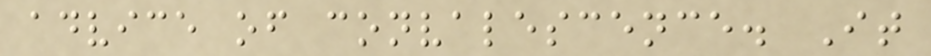advice of convalescence. It
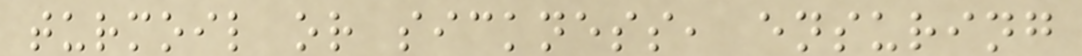turmoil or sickness, ensuring
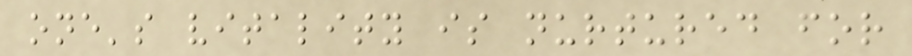one's vitality is nurtured for
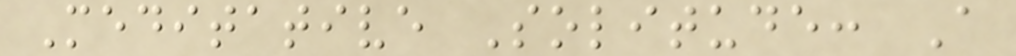Meditative Solitude: A
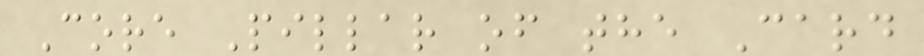Core Pillar of the Card
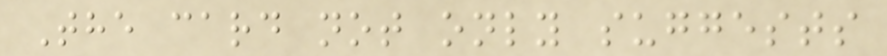The card not only suggests
